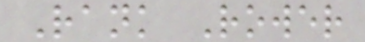Rank Rower
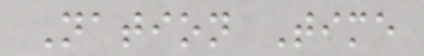Nation Time
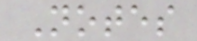Notes
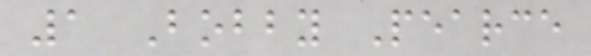1 Bobby Pearce
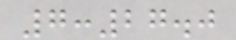7:27.0
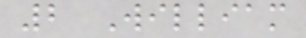2 William
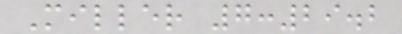Miller 7:29.2
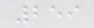259
